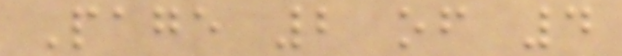Page 2 of 4
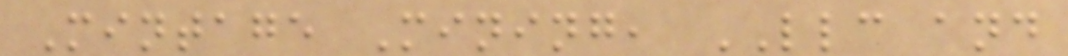Mintage Mining, LLC and
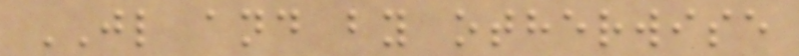JL and by otherwise
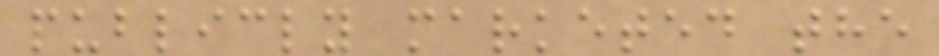publicly marketed the
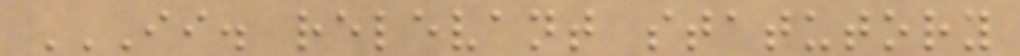II. RELEVANT STATUTORY
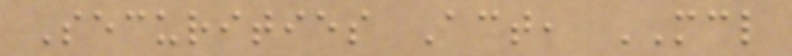Securities Act, MCL
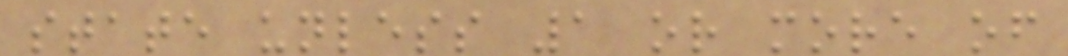state unless 1 or more of
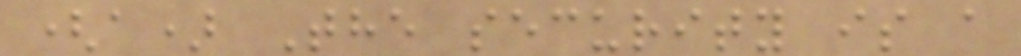(a) The security is a
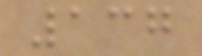137
